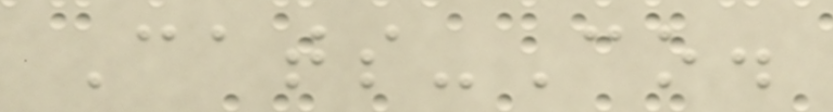Cats-Co.
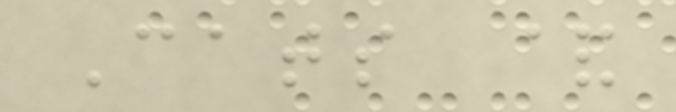Cats &
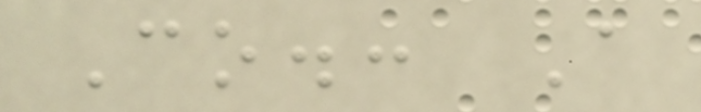Co.: A
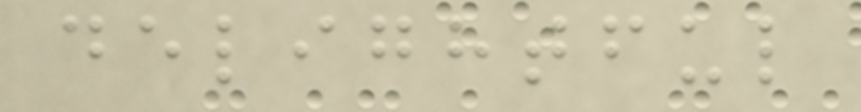delightful
